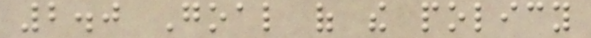2.0 Goal of the policy
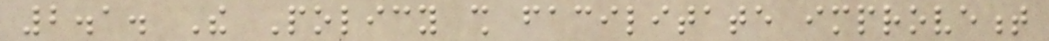2.1. The Policy shall facilitate improvement
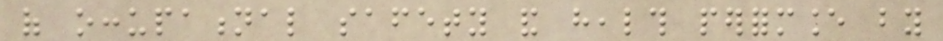of occupational safety and health performance by
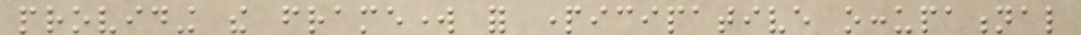providing the framework for participative occupational
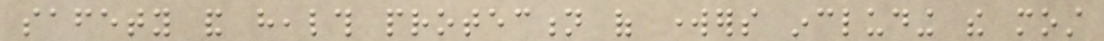safety and health protection of workers including the most
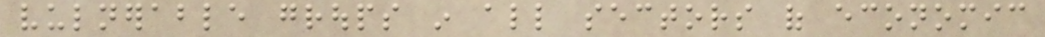vulnerable groups in all sectors of economic
